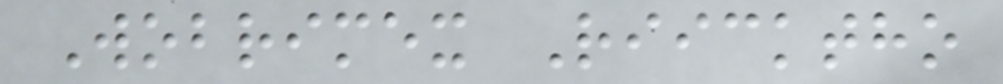Wobrimex Riicktho
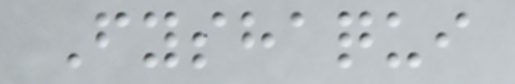Fyshaqui
